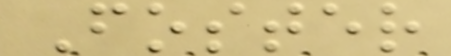Foster
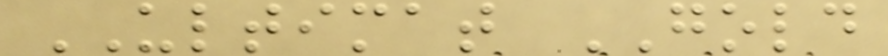ULTIMAT GOLD
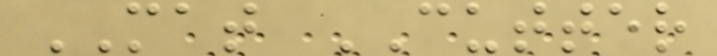MAT CUTTER
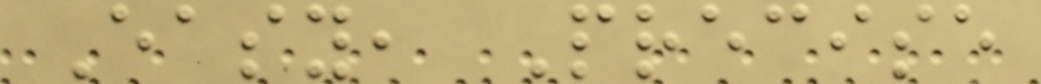Easy, Precise
